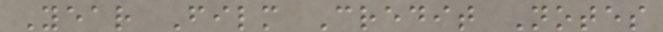Year Film Credit Notes
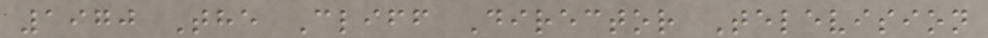1970 The Cliff Director Television
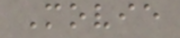Movie
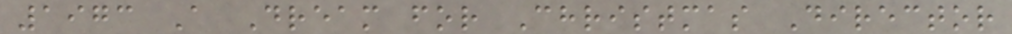1973 A Dream for Christmas Director
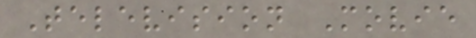Television Movie
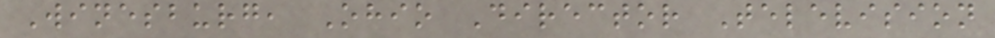Winesburg, Ohio Director Television
